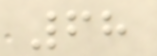68
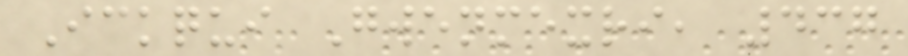Ickqui Gwenmexri, 437
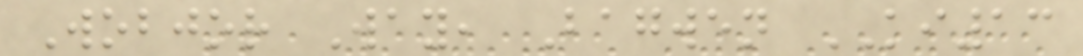Wobjor Way, Bagwen KI13
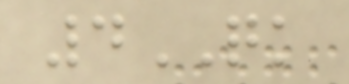4QK
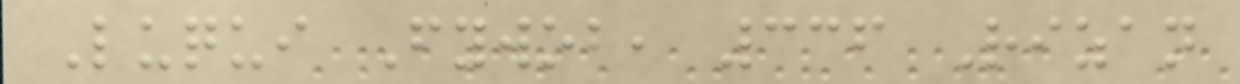Luqui Fywob, 336 Rizan
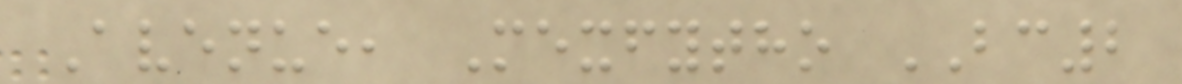Avenue, Mexfytho BC2
